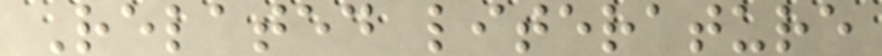Related literature
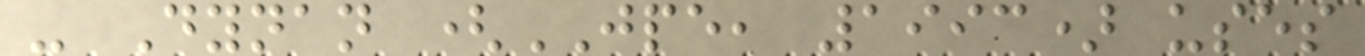- Dynan (JPE, 1993) uses
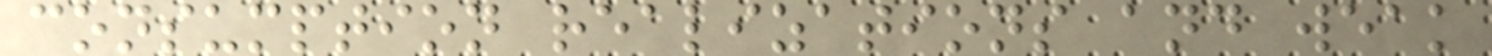consumption realizations and weak
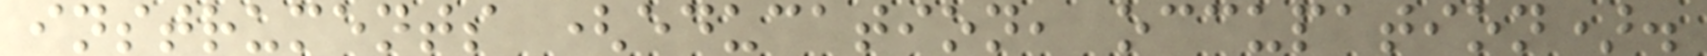instruments (education, occupation).
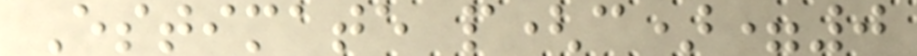Estimate p(c)=0
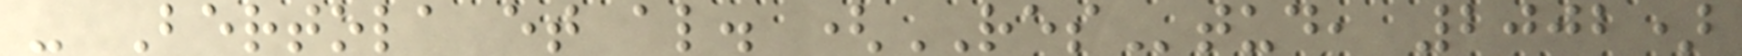- Bertola et al. (REStud, 2002)
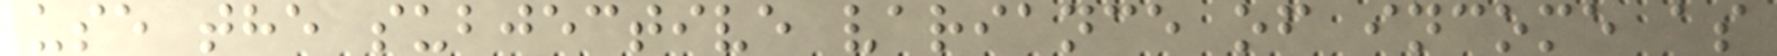use the subjective variance of income as
